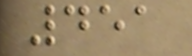451
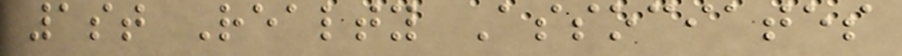1st Realty Associates
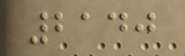2140
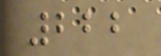222
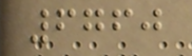6760
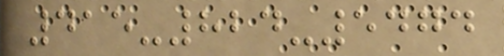415-824-5474
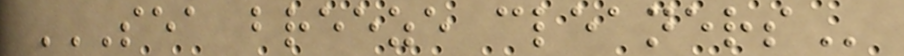SEA BREEZE CLEANERS
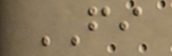FI
